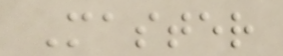Master
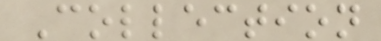Collection
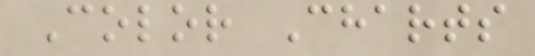Color Charts
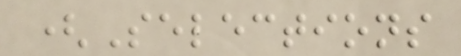(Selections
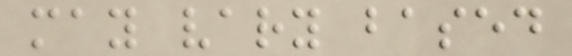may vary based
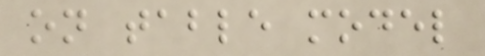on table model
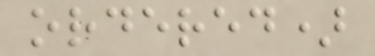ordered)
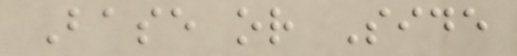Base or Side
